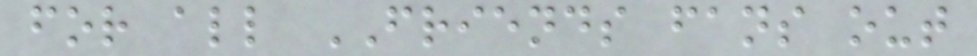for all FRIENDS fans out
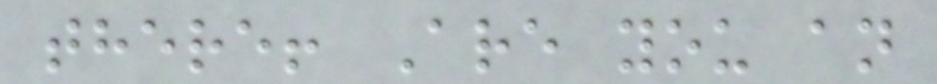there! Are you an
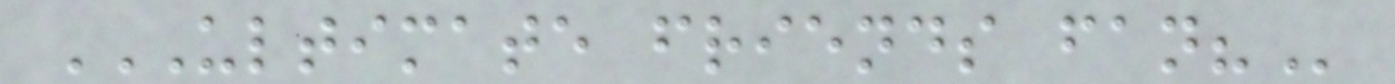ULTIMATE FRIENDS FAN?
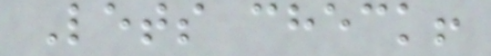Lets check!
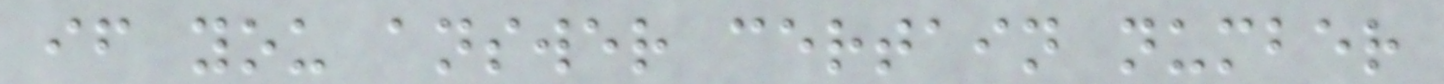if you answer certain number
